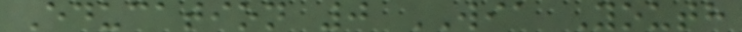Education 0 WIA Youth
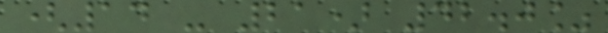(14 - 21) 42.0%
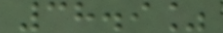38.9%
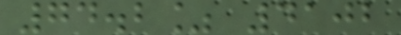74.2% 4102
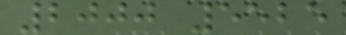2000 5525
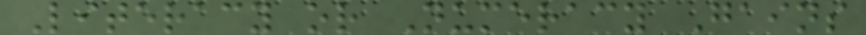Literacy or Numeracy Gains
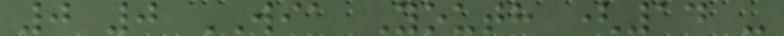0 0 WIA Youth (14 -
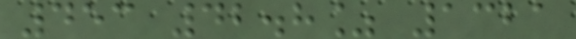453 42.8% 1321
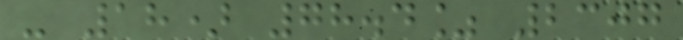- 18) 78.4% 2307
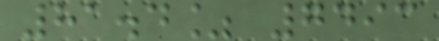81.4% 7493
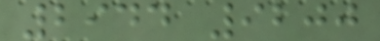2944 9200
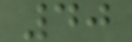40
